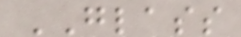GLASS
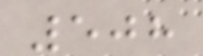508
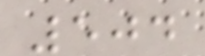504
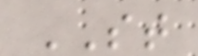ST
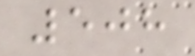508
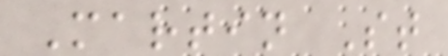Martin St
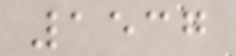1537
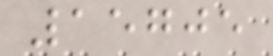15705
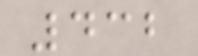432
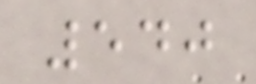540
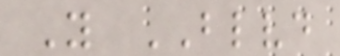Y BLVD
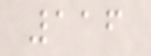116
